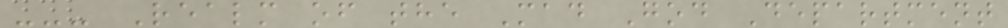--- Realm of the Mad God Department
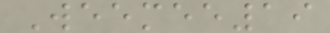Weemee19
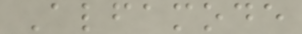Alfamode
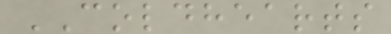COLDHEARTS
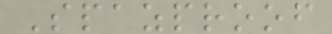Spazproof
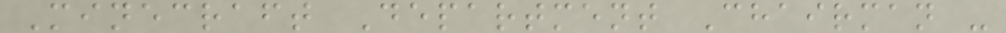Minecraft Department Chairman -
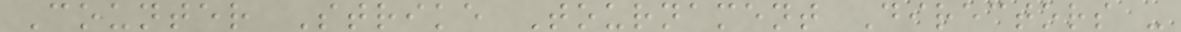Counter Strike Tournament Directors -
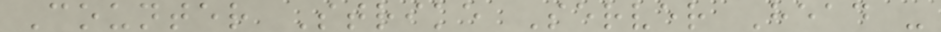Counter Strike Server Head -
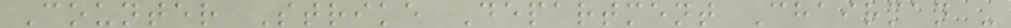Counter Strike Department Chairman -
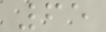65
